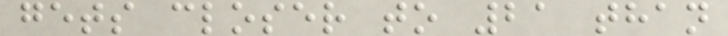gets closer to 21 than
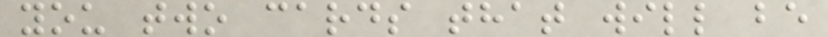you two cards that will be
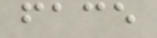face
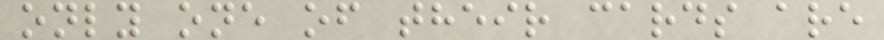only one of their cards are
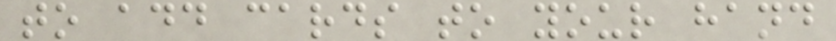to add cards to your hand
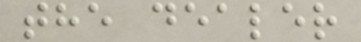the dealer
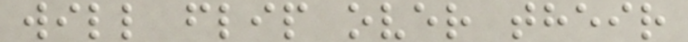will flip over their
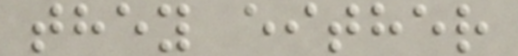they either
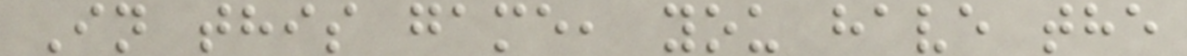In this game, you have the
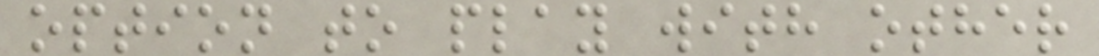option to play with other
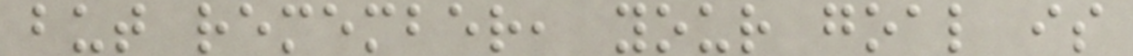but remember, your goal is
